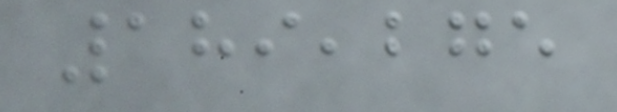189,275
